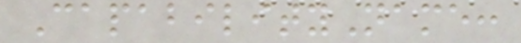CapabilityName:
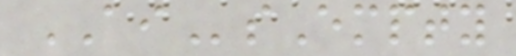AIsEmpty
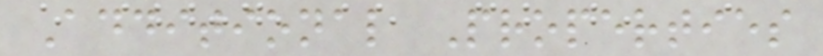Additional Properties
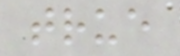true
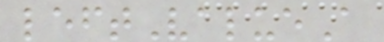leftValueA
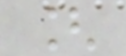[
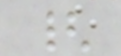{
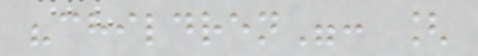"children": [
